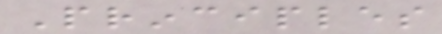Principles
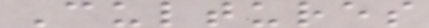Cultures
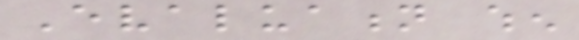Evaluation when
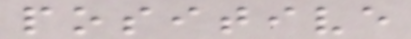positive
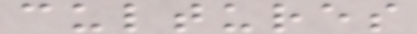cultures
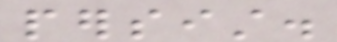persist.
